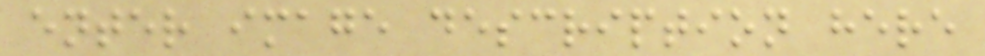enter image description here
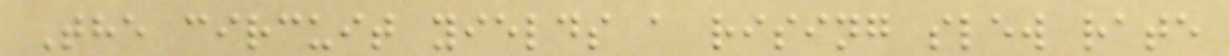The circuit yields a rising slew rate
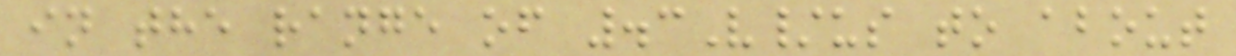in the range of .3V/us to about
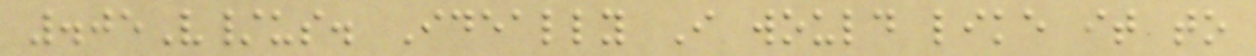.05V/us. Ideally I would like it to
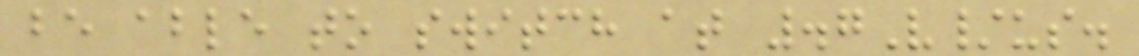be able to switch at .7V/us.
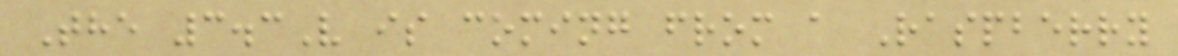The 3.3V is coming from a Raspberry
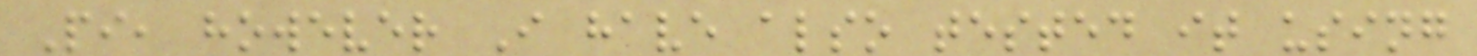Pi, however I have also tested it using
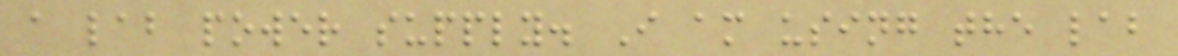a lab power supply. I am using the lab
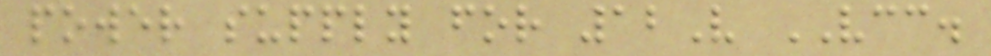power supply for 12V VCC.
